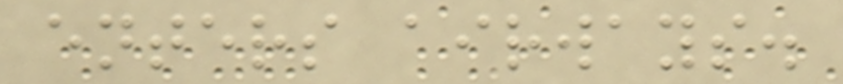enters airways.
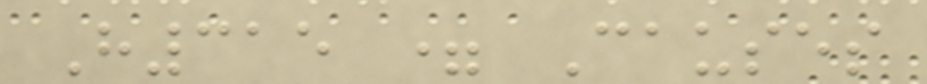H315 = Causes
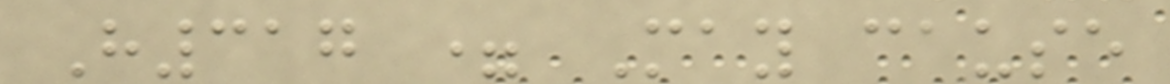H317 = May cause
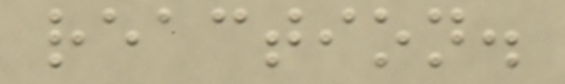reaction.
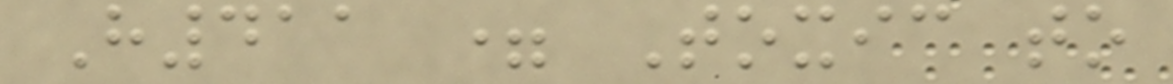H411 = Toxic to
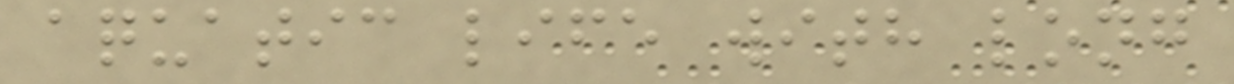aquatic life with long
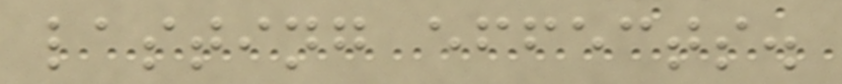lasting effects.
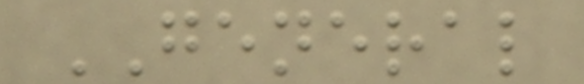GENERAL
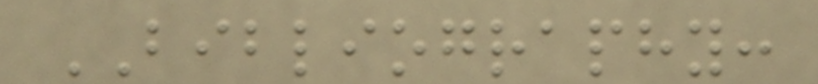BIBLIOGRAPHY:
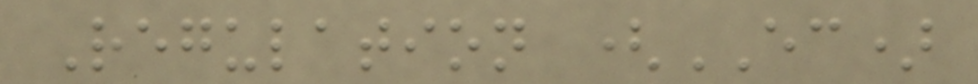Regulation (EC)
